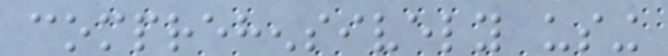comprehensively using
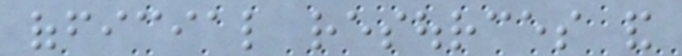official resources and
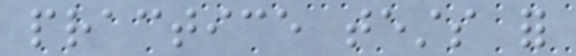practice tests for
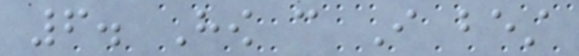6. How can I best
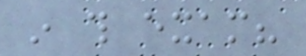in this exam?
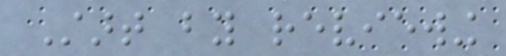Start by reviewing
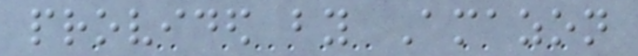provided by Amazon
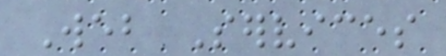Web Services
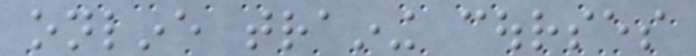online training courses
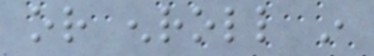or enroll in
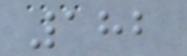182
